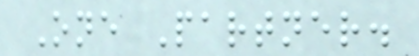One Partner.
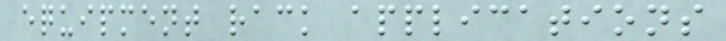equipment rack applications
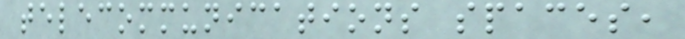telecommunications spaces,
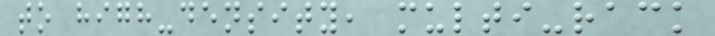to high-density, multi-rack
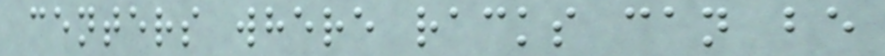centers where racks can be
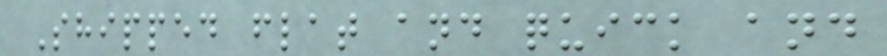Shipped flat and quick and
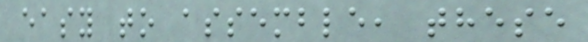easy to assemble, these
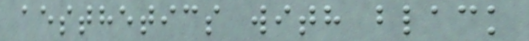aesthetics with black
